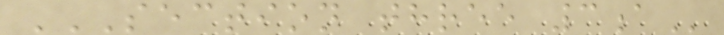SECTION THREE 3A
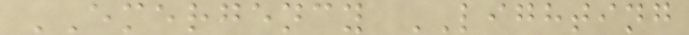EMERGENCY LIGHTING
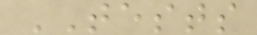TESTS
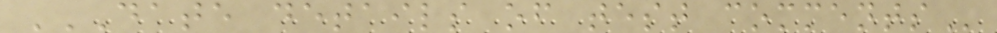DATE DETAILS OF TEST COMMENTS
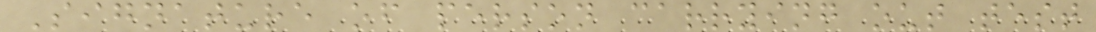Signature of person carrying out test
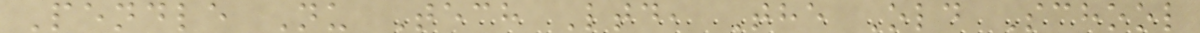Pendle Nu Tech Ltd, The Old School
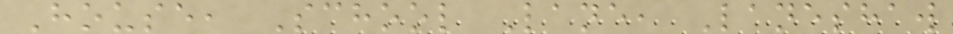House, School Lane, Laneshaw
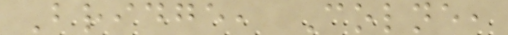Bridge, Colne,
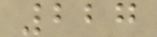227
